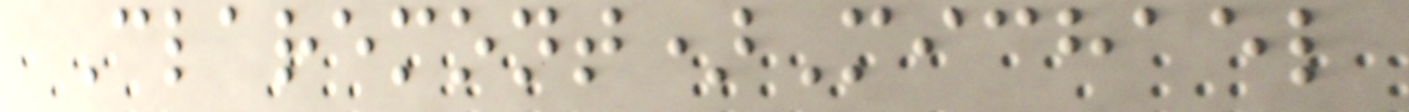Claremont)Michael
